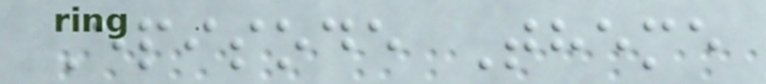Episode Theme
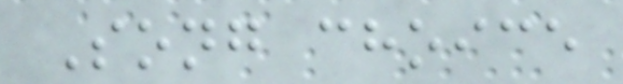Song choice
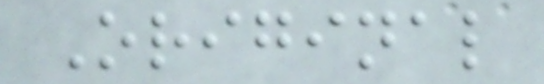Original
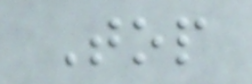Top
